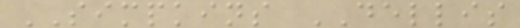SIMPKINS DELLIS
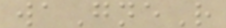waGneR
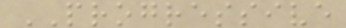PROGRESSIVE
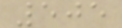505
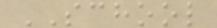SCHOOL
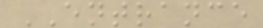ENTRANCE
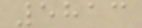5813
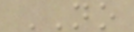NO
